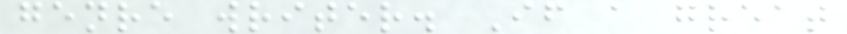genre writer. If a great
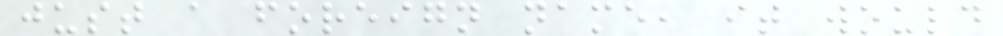just a foreign name, it would
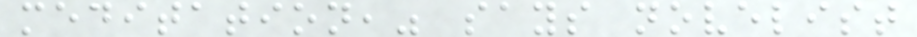meditation," says novelist
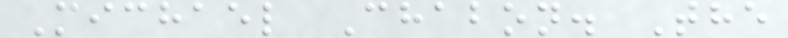Michael Chabon. The
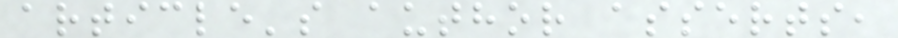article's author asserts,
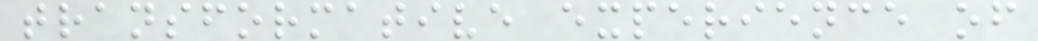transformative experience of
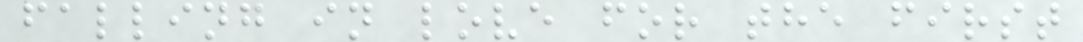falling in love for the first
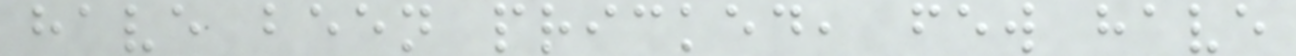have been pricked, few have
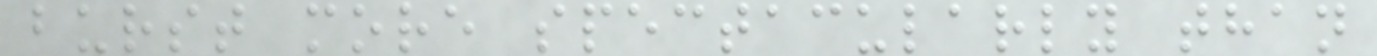burst more spectacularly than
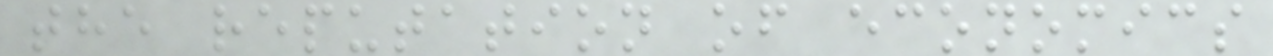the reputation of economics
